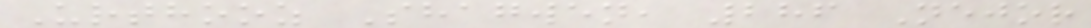Urthooz Shagwen, 286 Nejor
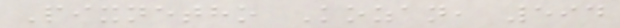Pixnetho Kozan, 594
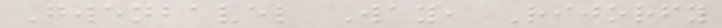Gwenbavel Way, Rijorfy
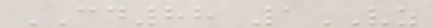CD88 1VZ
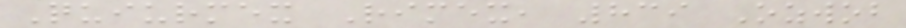Quiurmex Rimex, 839 Ozwob
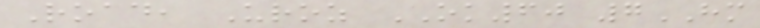Road, Uroz OK60 7HM
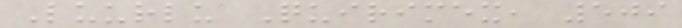Luurlu Quirimex, 509
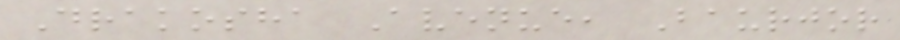Drakosha Avenue, Baurjor
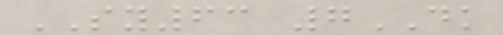SY63 7DK
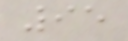95
